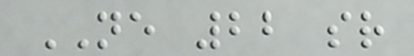NE 22 sr
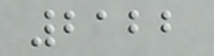2122
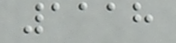1118
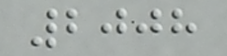2008
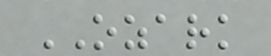OZARK
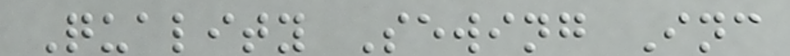Quality Sewing Inc
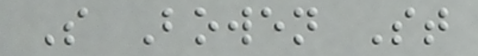S Bowen St
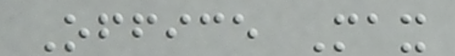Office Max
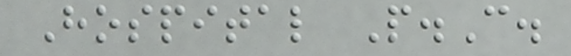Hospital P.C.
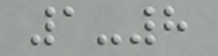1-8
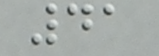41
